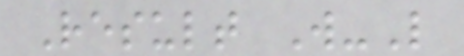Result W-L
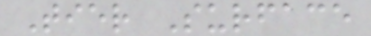Tier Surface
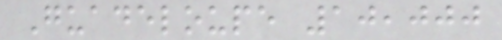Guadeloupe 10,000
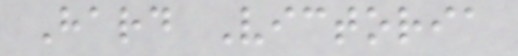Hard Victoria
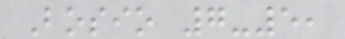Bosio 7-5,
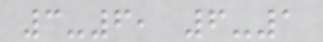3-6, 6-1
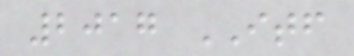2017 ITF
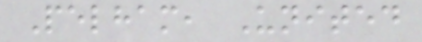Pelham, United
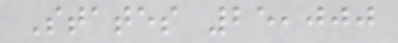States 25,000
